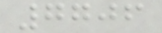7706
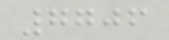7706
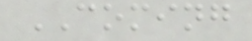COMING
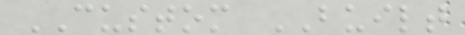CUSTOM BUILT
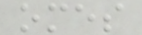omes
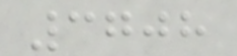3708
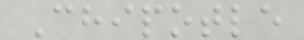Chipotle
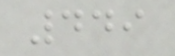449
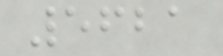5621
